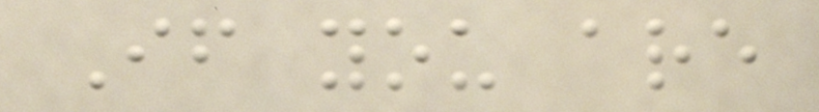If you are
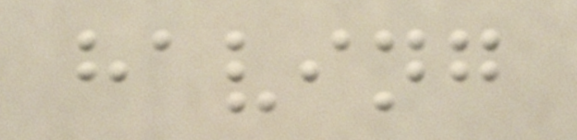having
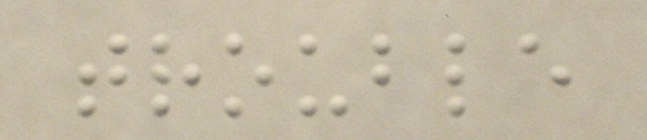trouble
